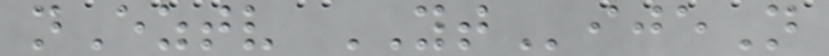nEztv YTijeN
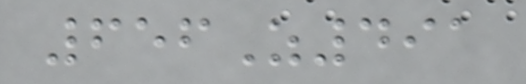656Z491
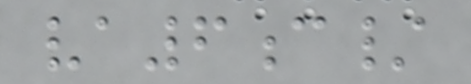va6c/
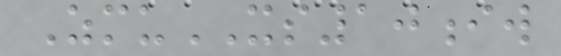ZmuXS10iw
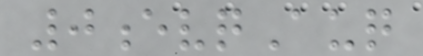0evqAuq
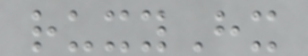ruxyHx
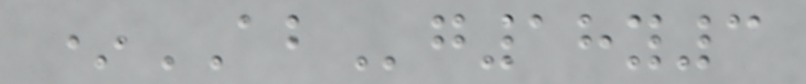*ABg18y3
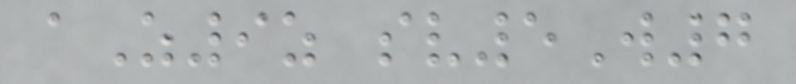aZ9z sv5W7
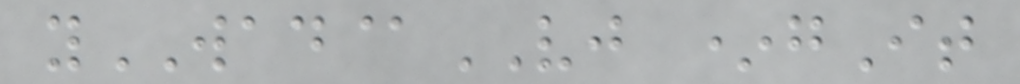yWAD@VJ *gIt
